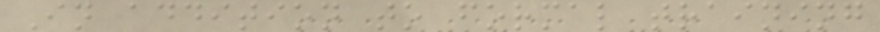In addition to formal training
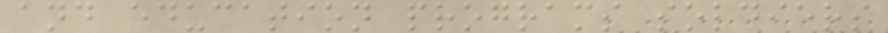and education programs soldiers
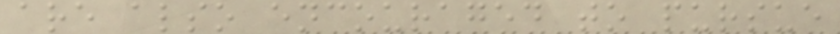are also encouraged to pursue
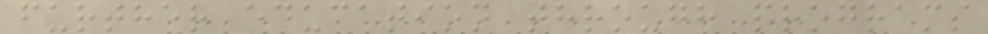further education through programs
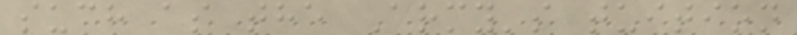such as the Army's tuition
